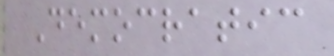Democratic
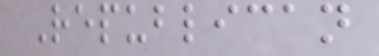Republican
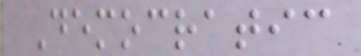Democratic
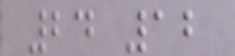24 12
